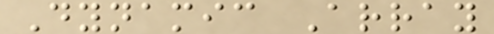Dynamic Array
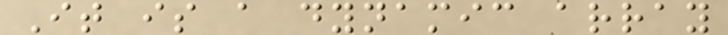It is a dynamic array
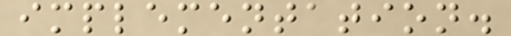implementation.
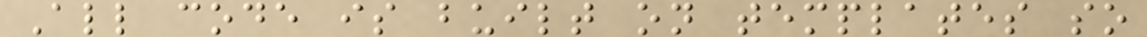All code is built on templates so
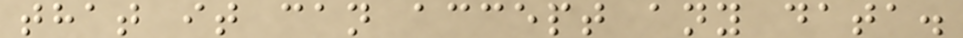that it can accept any data.
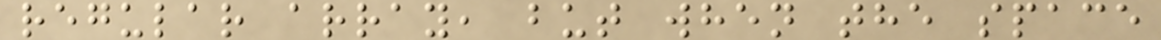regular array, but when the space
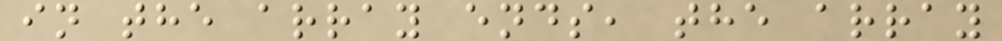in the array ends, the array
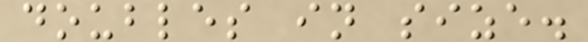doubles in size.
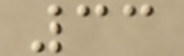33
